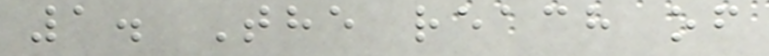1. The reach of
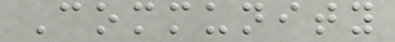Community
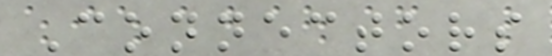Connectors
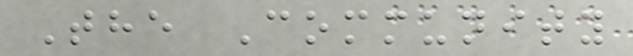The Community
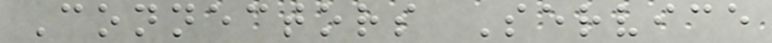Connectors Service
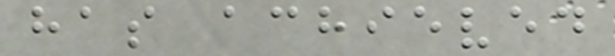has achieved
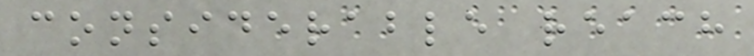considerable reach
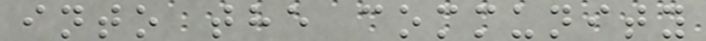into the community
